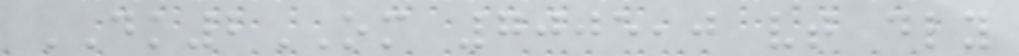DK2OM 7005,0 vt dly
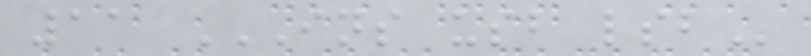11 INS USB LSB
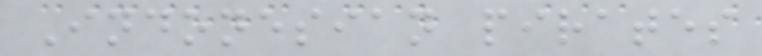Indonesian pirates
